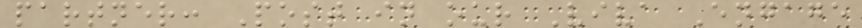partner: Post in our Viva Engage
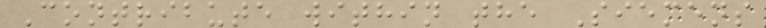Contribute within the Siemens
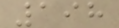198
